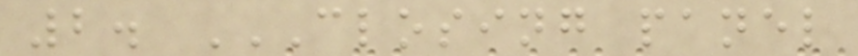2. CLOSING PANEL
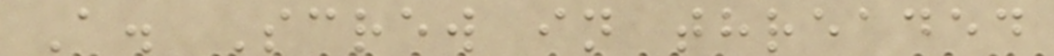A. Screw in threaded
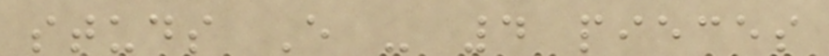studs E - 4 pieces
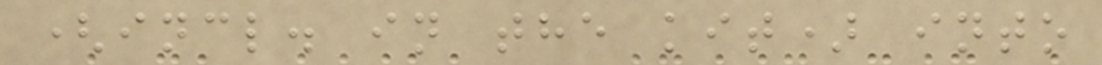(incl. in the kit) into
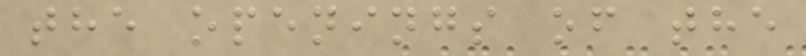the openings of the
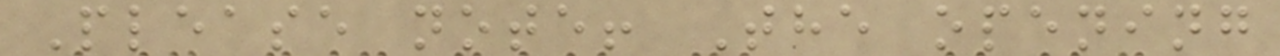Please note! The opening
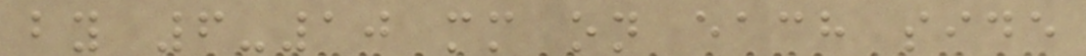by 6-10 mm on each side
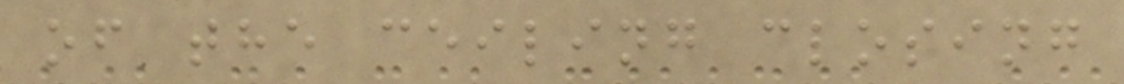of the ceiling closing
